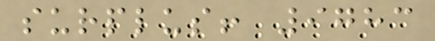surplus! 9783
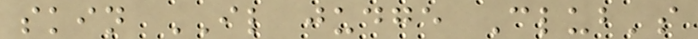skin IL judge Club's
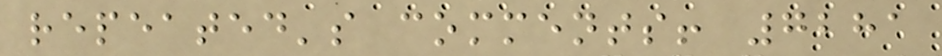repeated's comments! 7281
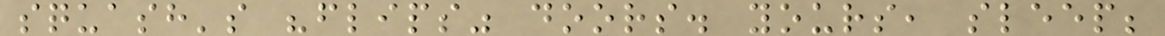squash's "flips" doors. yours, sleep;
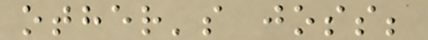other's joss;
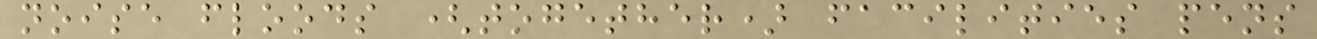noise floods (together) facilities pens
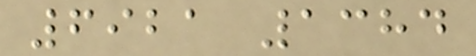6921 1384
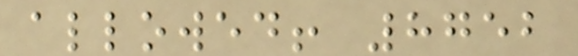allowed! 8752
